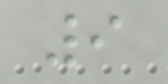9
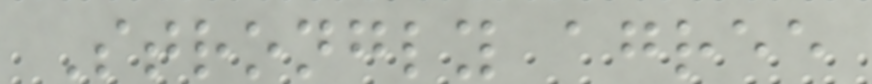Strongly agree
